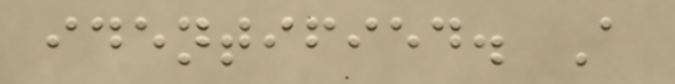identified. A
